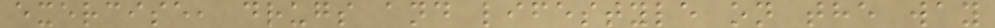exercise, drugs and lifestyle on the way
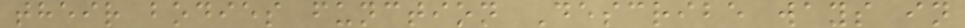their bodies function Describe ways in
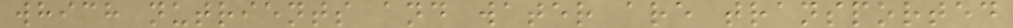which nutrients and water are transported
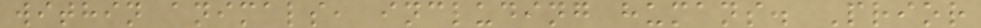within animals, including humans. Prior
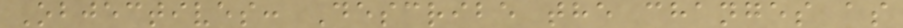Objectives: Describe the changes as
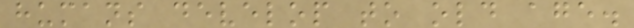humans develop to old age.
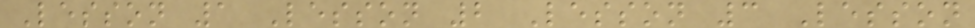Lesson 1 Lesson 2 Lesson 3 Lesson
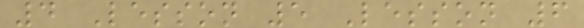4 Lesson 5 Lesson 6
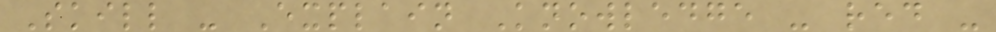Skill - Explain Knowledge - red -
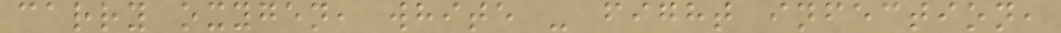carry oxygen, white - fight infection,
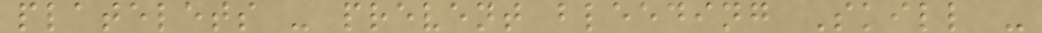platelets - prevent bleeding Skill -
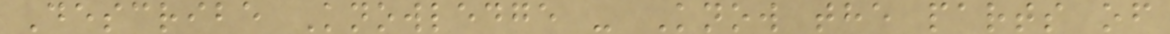Describe Knowledge - Know the parts of
